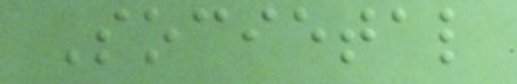Societal
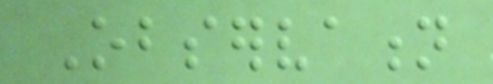Observation
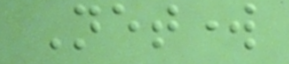Network
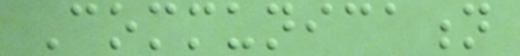Communication
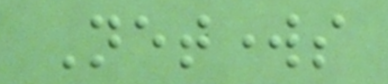Networks
